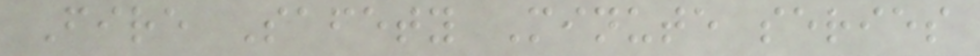Fire Safety Minute series
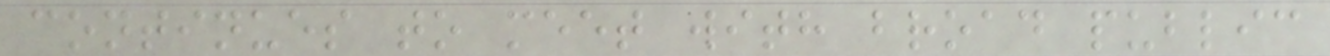continues to meet with broad public
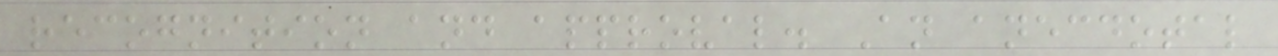recognition and approval. An anecdotal
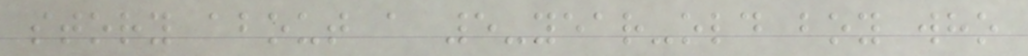story about a 5-year-old boy who
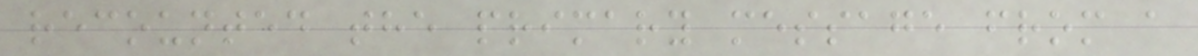recounted the primary message from a
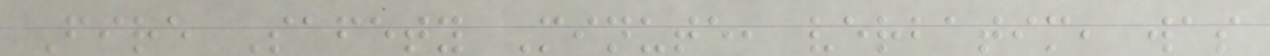Fire Safety Minute, verbatim, was
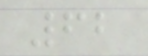62
